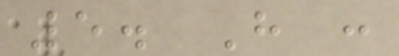5. H :
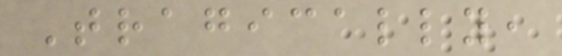Tragically,
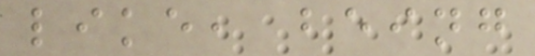like, being
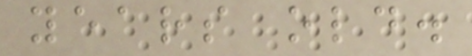years old.
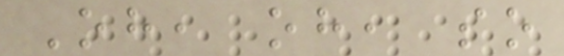Oh, oh, so
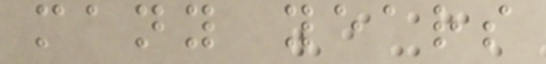many years
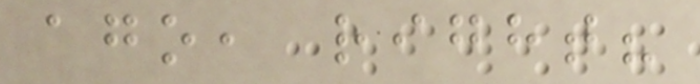ago, right?
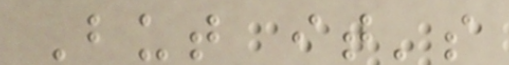But it's
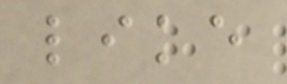like
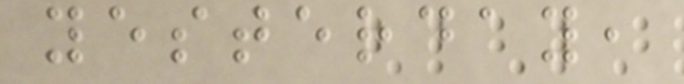yesterday,
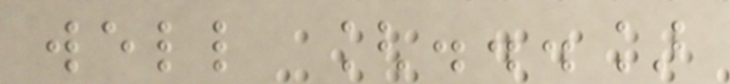well [...]
